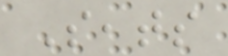Seats
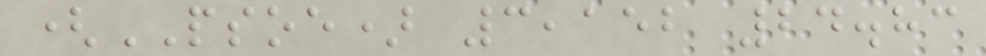(PSOE) 3,152 24.83
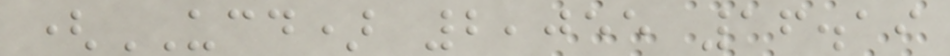(UCD) 2,055 16.19
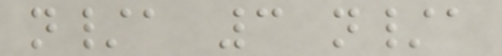n/a 3 n/a
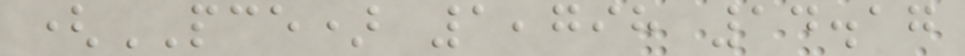(PCE) 1,798 14.17
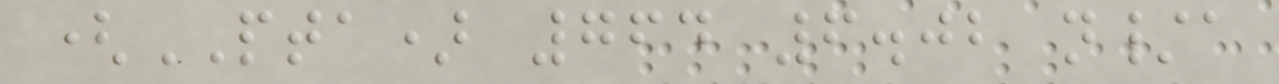(PTA) 764 6.02 n/a
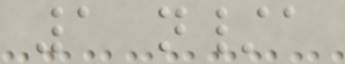1 n/a
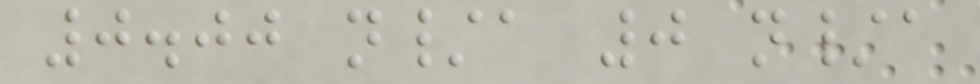0.00 n/a 0 n/a
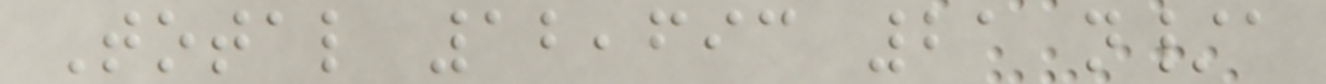Total 12,693 21 n/a
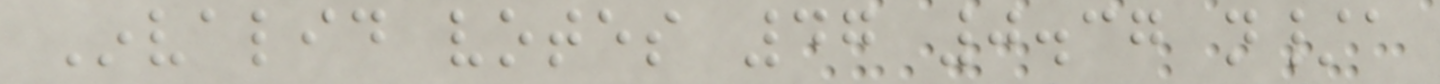Invalid votes 47 0.37 n/a
